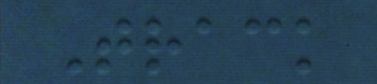Track
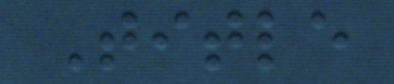Title
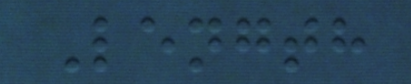Length
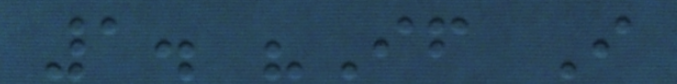1. "If I
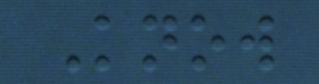Know
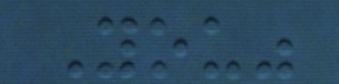You"
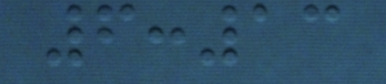6:13
